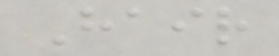Hair
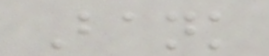Bank
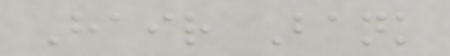Hair Bank
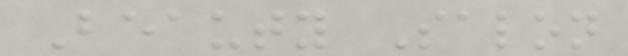Beauty Salon
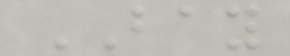BAY
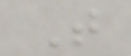T
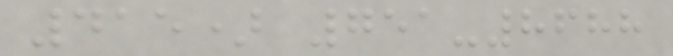415) 751-8688
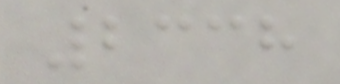2338
